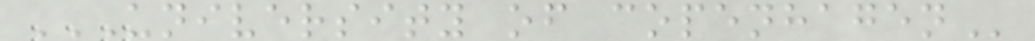UNIVERSITY OF COPENHAGEN
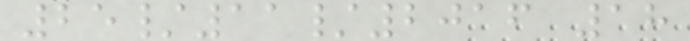25/11/2016 18
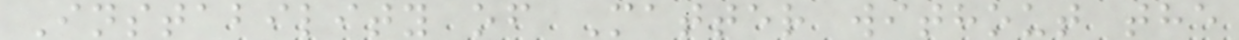Instability of Matter without the
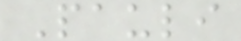Pauli
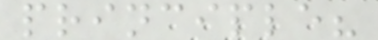principle?
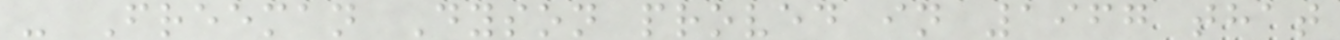- Freeman Dyson proved in 1967 that
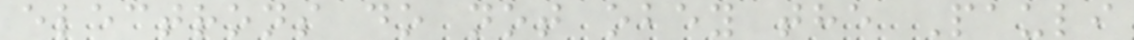electrons do not obey the Pauli
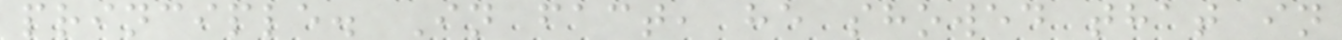principle. In fact, he showed that in
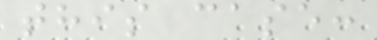this case:
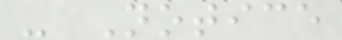- Notice
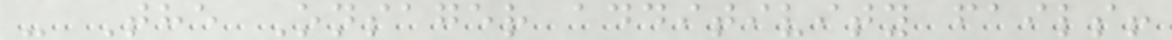- The Onsager additivity fails!
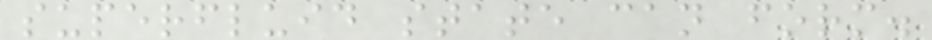superfluid state can form.
